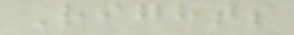Rights
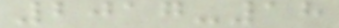2017-18
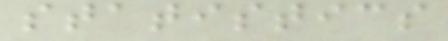statistics
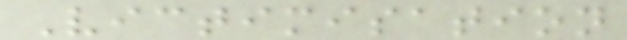Victimisation
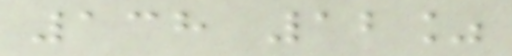138 12%
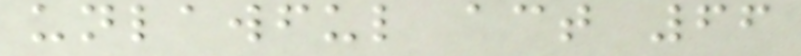unlawful act 66
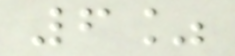6%
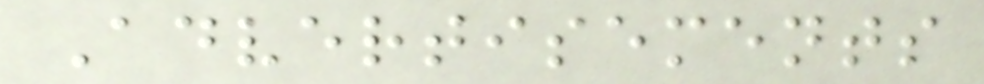Advertisements
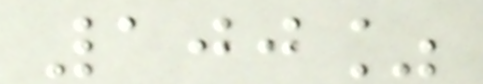100%
